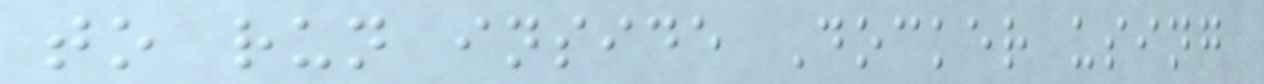to run inside Docker using
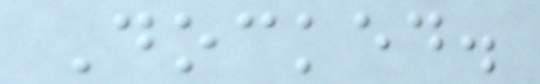Docked.
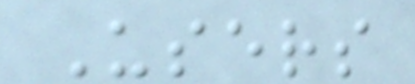Users
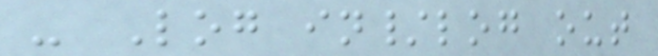- Log in/log out
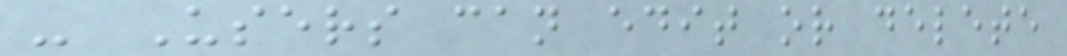- Users can edit or delete
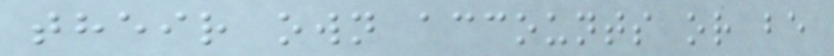their own accounts or be
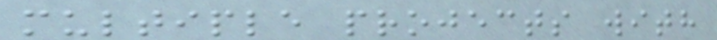multiple projects with
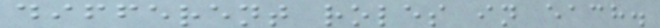different roles in each.
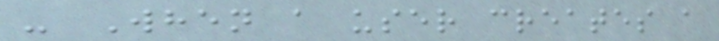- When a user creates a
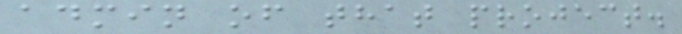admin of that project.
